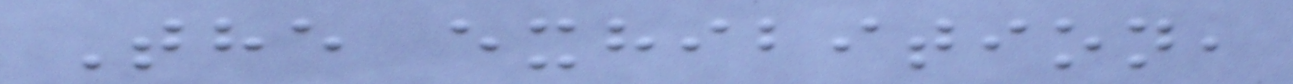The exhibition,
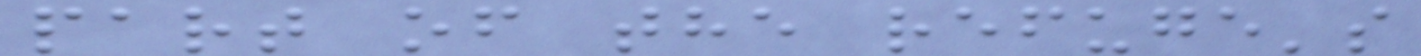part of the refuge's
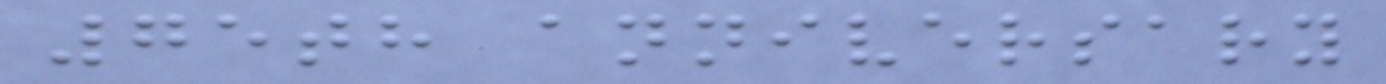75th anniversary
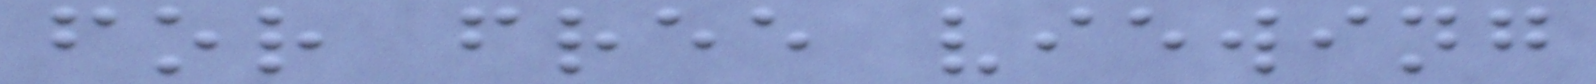for free viewing
